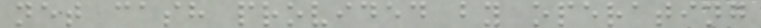net cash provided by operating
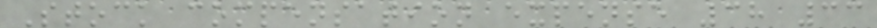Stock compensation expense 38 33
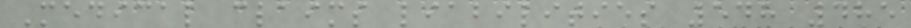Medical claims liabilities 548 485
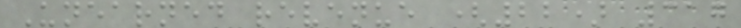Unearned revenue (22) 317
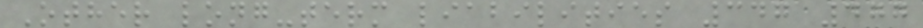Other long-term liabilities 347 477
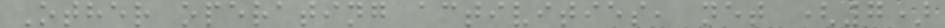Other operating activities, net (7)
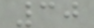30
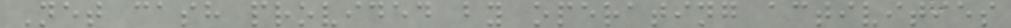Net cash provided by operating activities
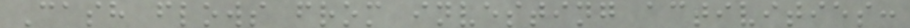Cash flows from investing activities:
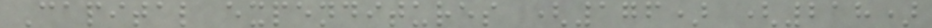Capital expenditures (176) (218)
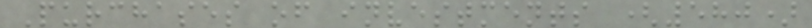Purchases of investments (580)
